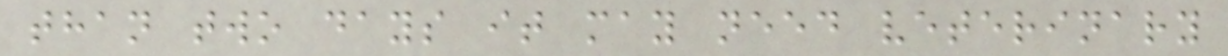than two days it may need veterinary
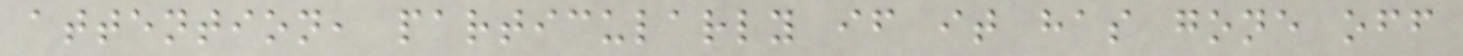attention, particularly if it has gone off
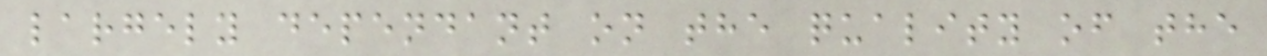largely dependant on the quality of the
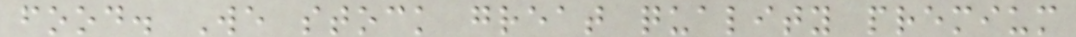food. We stock great quality premium
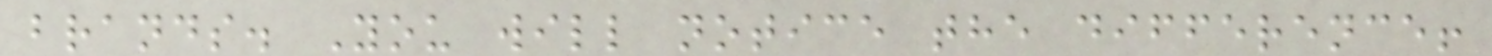brands. You will notice the difference!
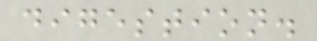digestion.
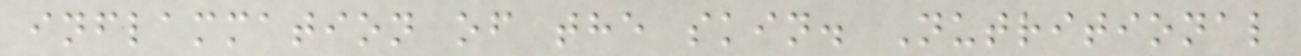inflammation of the skin. Nutritional
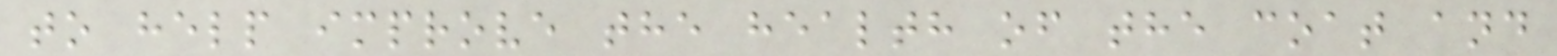to help improve the health of the coat and
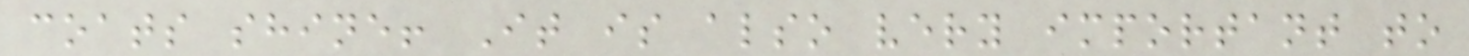coats shine! It is also very important to
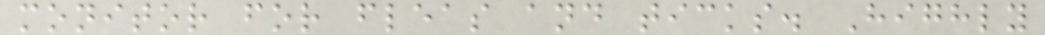monitor for fleas and ticks. Highly
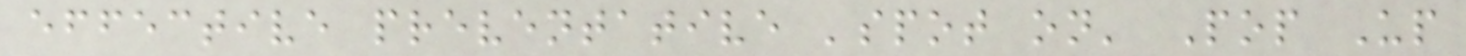effective preventative 'spot on' Pop Up
